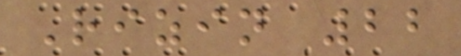Rizin 22
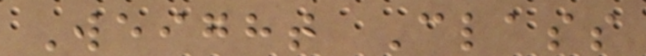Weight Class
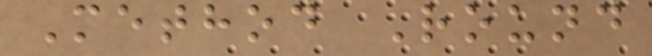Method Round
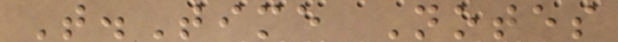T.Time Notes
